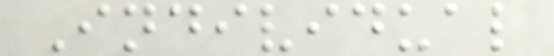Individual
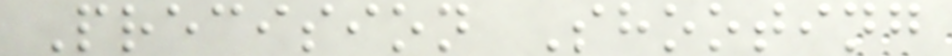Precision Shooting
